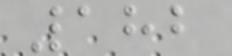182
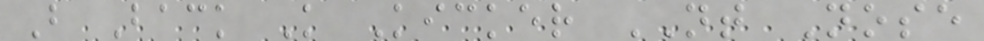B Back K Kicker NT Nose
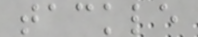tackle
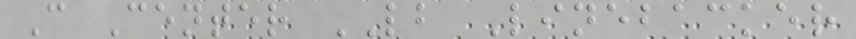C Center LB Linebacker
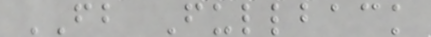FB Fullback
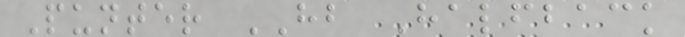Punter HB Halfback
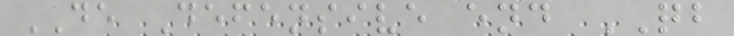DE Defensive end QB
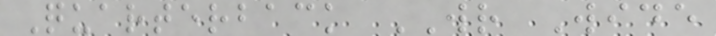Quarterback WR Wide
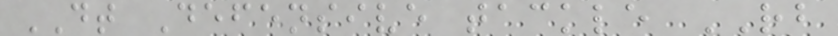DT Defensive tackle RB
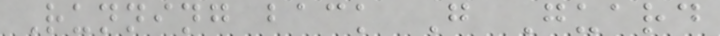Running back G Guard
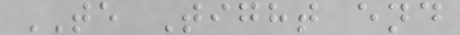TE Tight end
